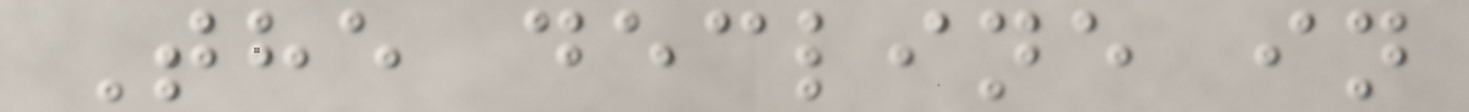The decline in
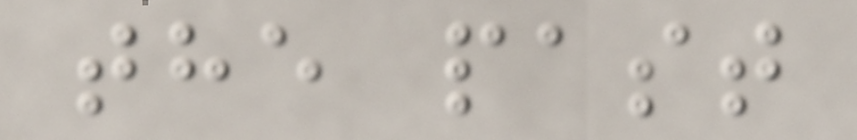the past
